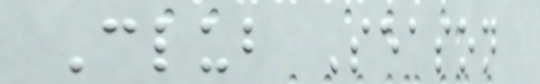Club Season
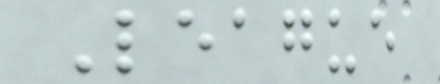League
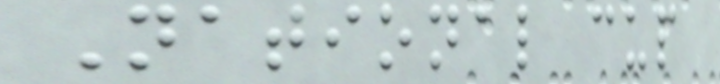National cup
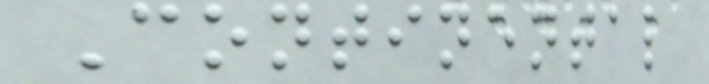Continental
